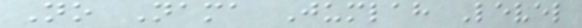No Nama Jumlah Level
